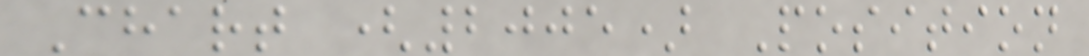Chart (2005) Position
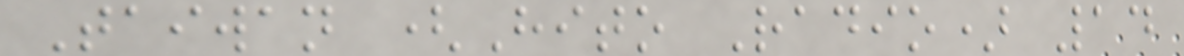Taiwan (Hito Radio) 14
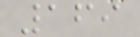169
